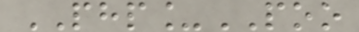PHP_POO
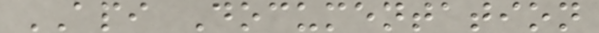API Documentation
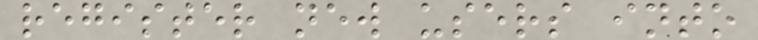register new users into
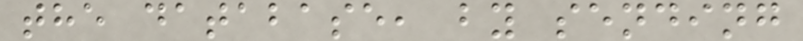the database, by sending
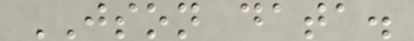JSON data.
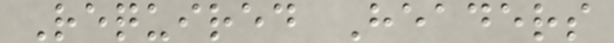Required Headers
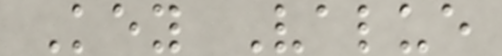Key Value
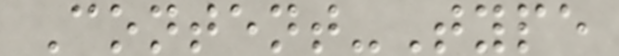Content-Type
